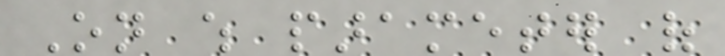On which parameter of
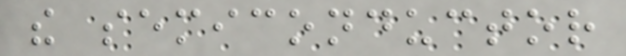the semiconductor
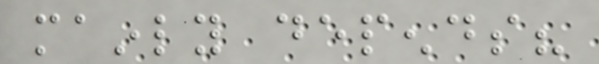mainly depends?
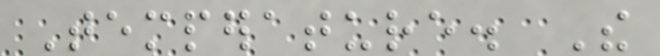Temperature. The
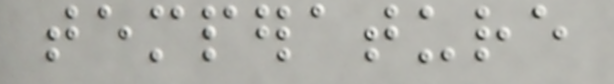temperature
